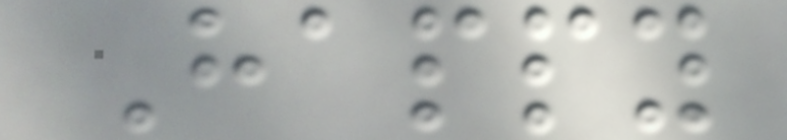Happy
